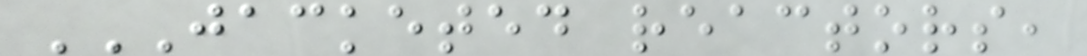JACKETED REACTORS,
